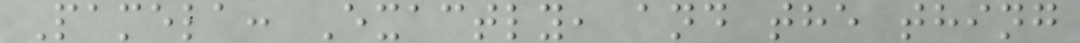Pamela: Exactly, and the thing
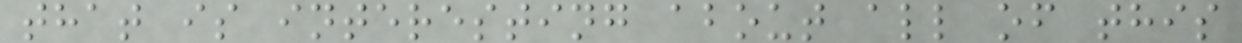that is interesting about all of this
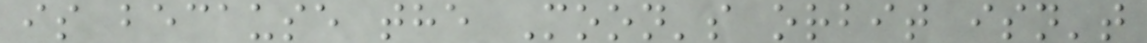is because the Moon's orbit isn't
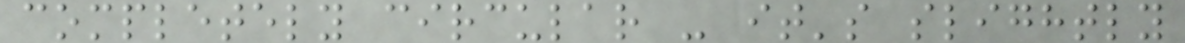completely circular - it's slightly
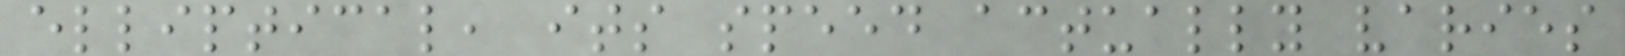elliptical, its speed actually varies
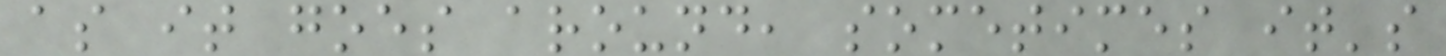as it goes around, sometimes it's
